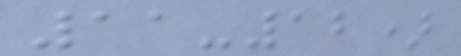11-12)
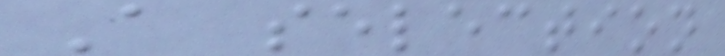A selection
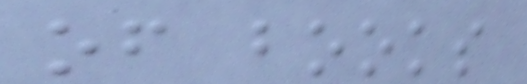of books
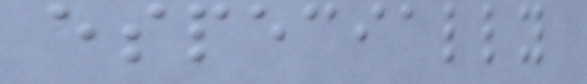especially
